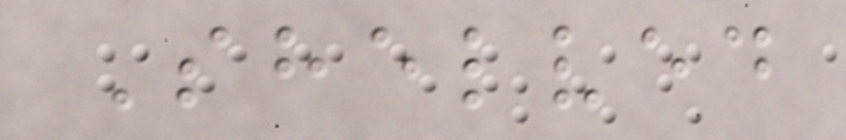Shelved
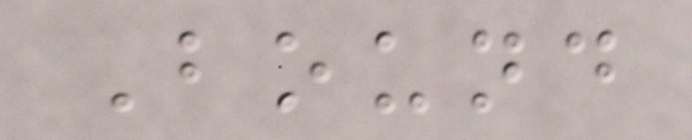Bound
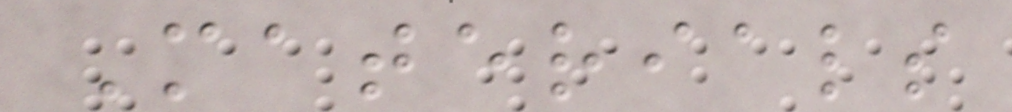Materials
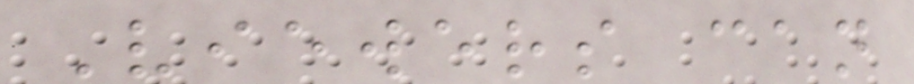Viewers can
